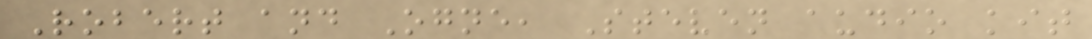Robert and Ogne, Steven audio kit
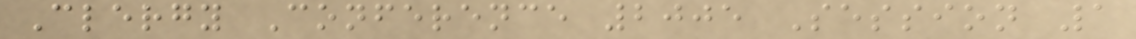Clergy Conference 2005 Session 1
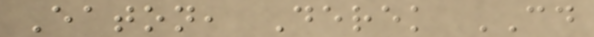Eaton, Derek CD
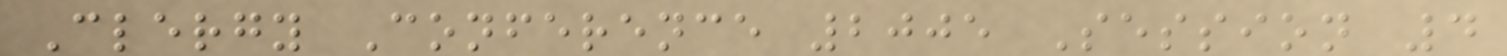Clergy Conference 2005 Session 4
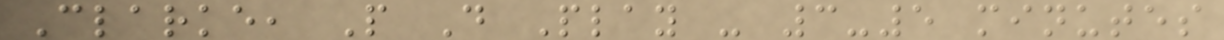Clarke, P D Play - 3-5 minutes
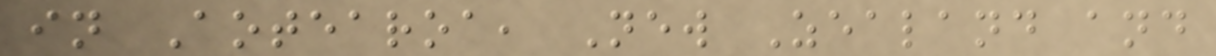in Aotearoa, New Zealand and
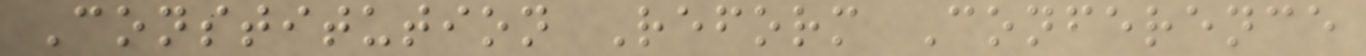Constitution Reform Conference
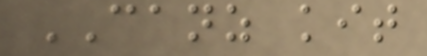CANZ kit
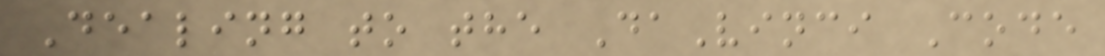Dealing to the DaVinci Code
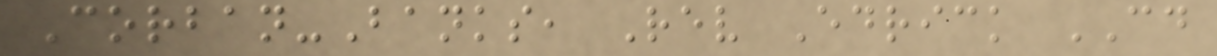Corban-Banks, Rev Edrick CD
